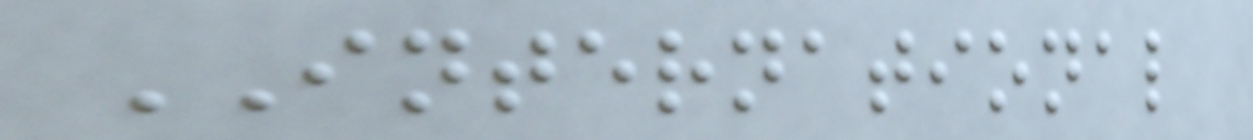INTERNATIONAL
